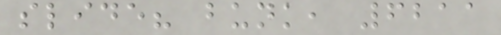slide? bunk, 6211
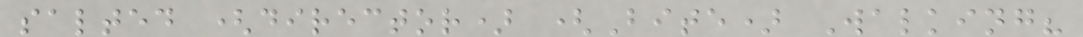salted (director) (Bite) Walking?
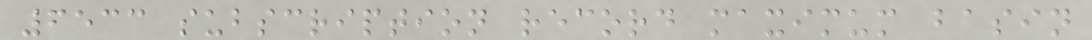6533 subscription record maximum basin
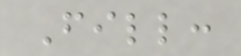Fill:
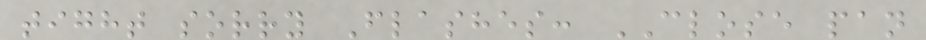tight sorry Flashes: CLOSE pan
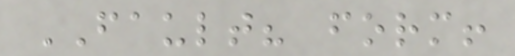FAULT? form!
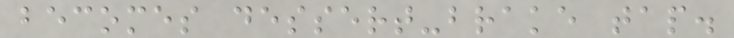becomes dessert-brake tap.
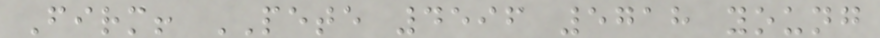Firm! PETE 4596 5718 young
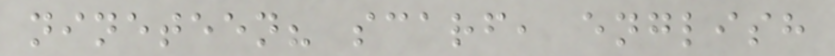nineteen? scarf, english
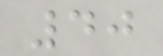40
